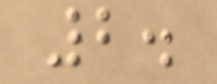2.
